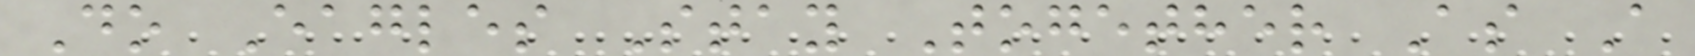Do Eagles Stay Together As A
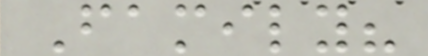Family?
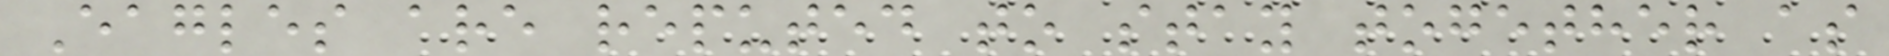Eagles are reputed to stay together as
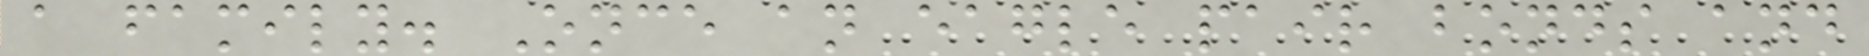a family. Once an eagle pair bonds and
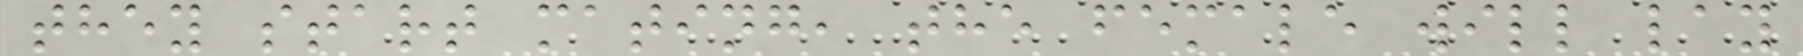they start mating, the female will lay
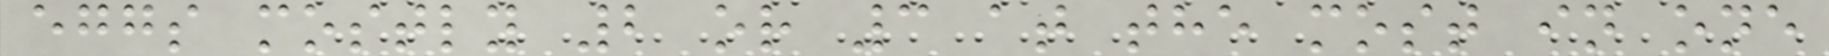eggs mostly 2 or 3 at the most in one
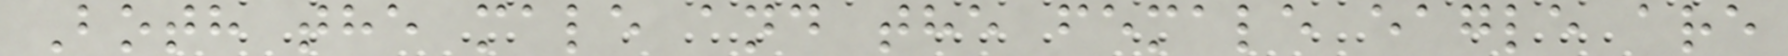Both the male and the female eagle are
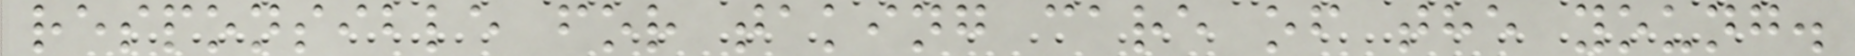responsible for taking care of the young.
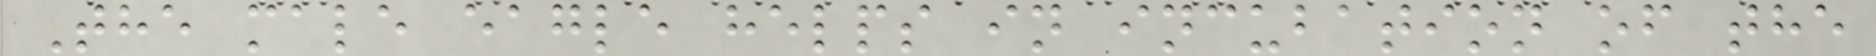The male eagle helps in incubation of the
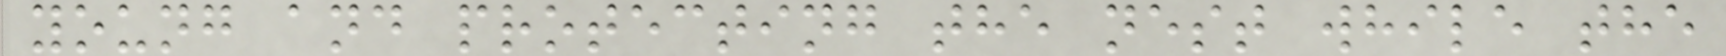young and protecting the nest while the
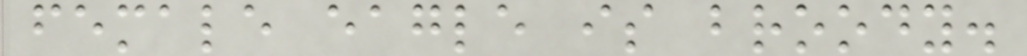female eagle is broody.
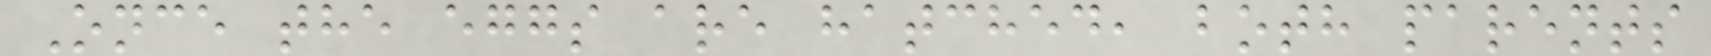Once the eggs are hatched, both parents
